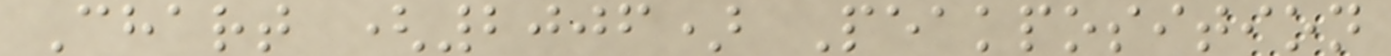Chart (2006) Peakposition
